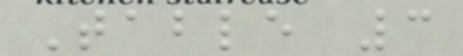Table 3
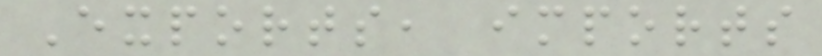Exports, imports
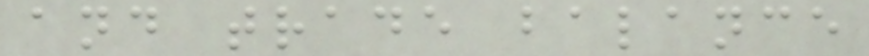and trade balance
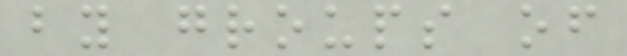by groups of
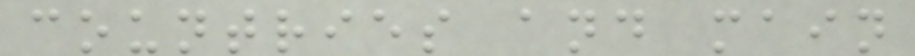countries and main
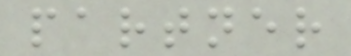partner
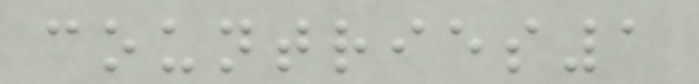countries1
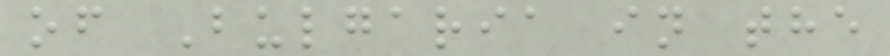of Bulgaria in the
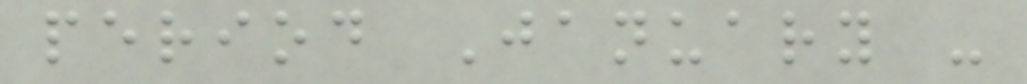period January -
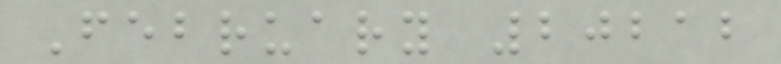February 20212
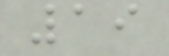19
